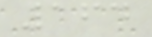164
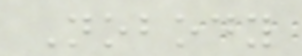Nobody
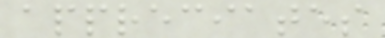appreciates
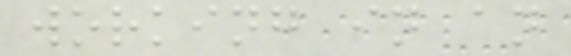working in an
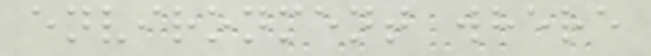environment where
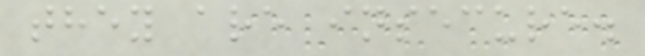they are insecure.
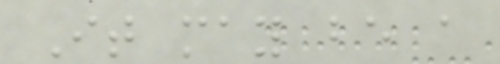It may be a
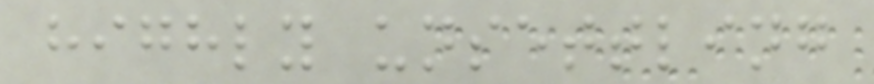highly unsettling
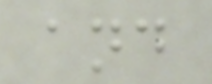and
